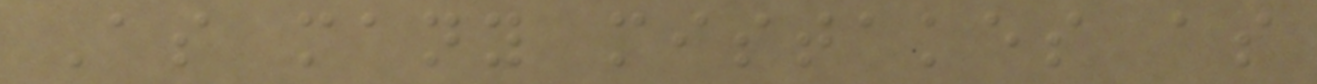As many mistakes as
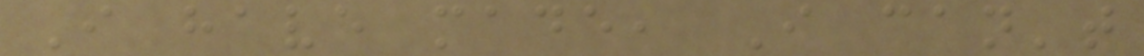I have made, I can't
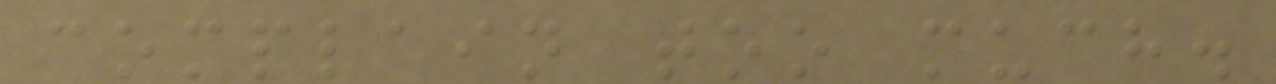complain too much.
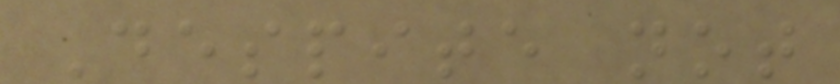Despite not
